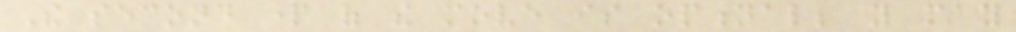The second part of the move is optional; you may
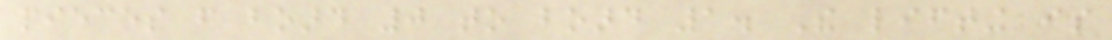pieces from board 0 to board 1. The lifting is
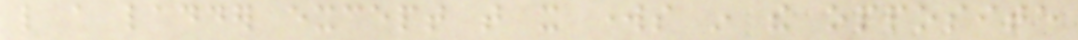like a ladder except that it works in the opposite
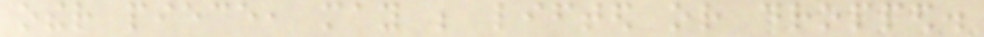other piece, may be lifted or dropped.
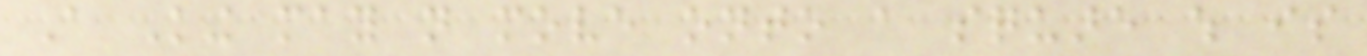A King may not move onto a square which is
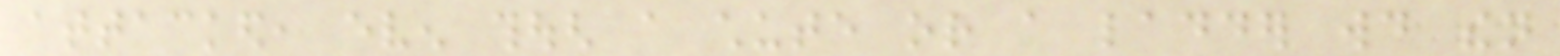attacked, even though a chute or a ladder would then
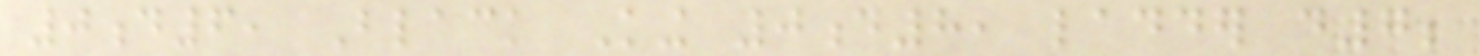0d6, Black King 0d8, ladder d7;
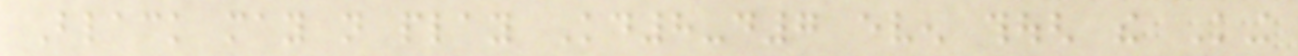Black may not play Kd8-d7 even though the King
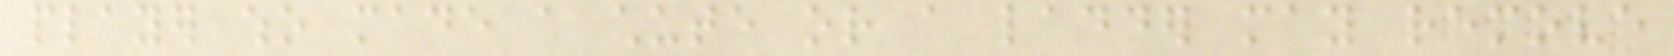player who made a chute or a ladder may remove
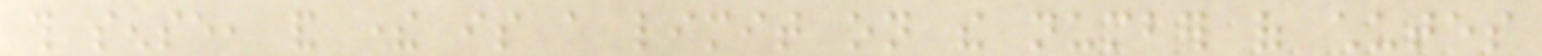this sense, and there is a limit on the number of chutes
